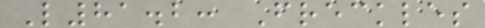L81.2: Freckles
